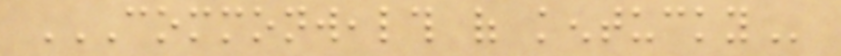COMMONWEALTH OF KENTUCKY
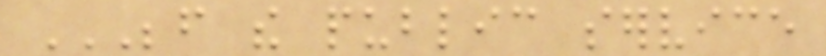BEFORE THE PUBLIC SERVICE
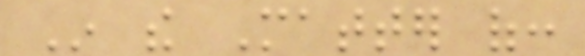In the Matter of:
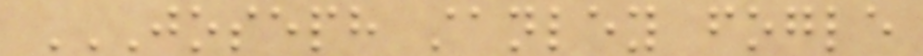JOSEPH STANLEY FOGLE
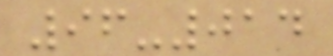96-014
